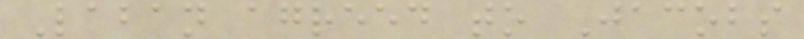Laban agreed to Jacobs
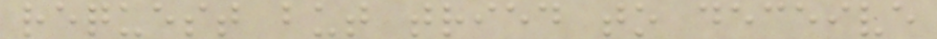request but tried to deceive
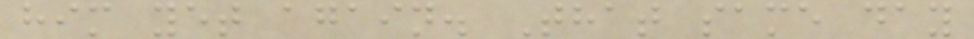him yet again. That same day
